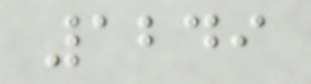1249
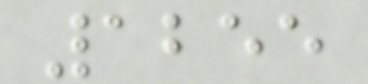1255
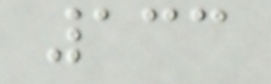133
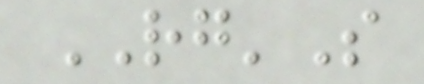RG'S
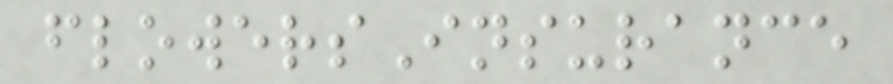flowersInsurance
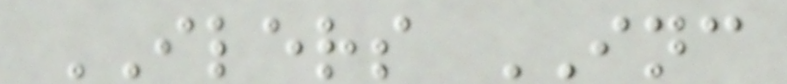ILERS INC
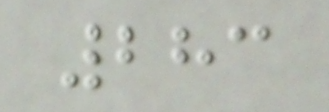283
